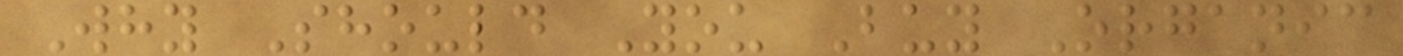Why Should You Buy Organic
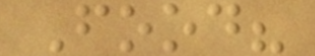Food?
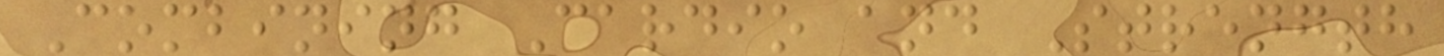Combining Cardio and Strength
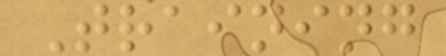Training
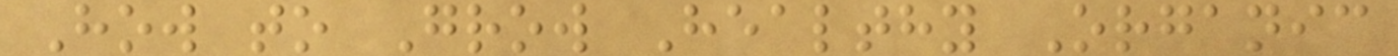How to Grow Healthy Organic
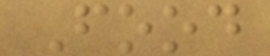Food
